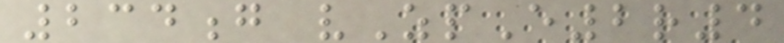234g vZpE2r4
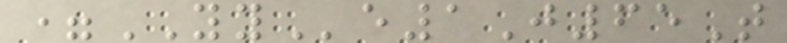=YYe1J65T
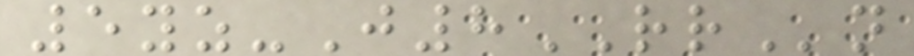5yz-J8RRn
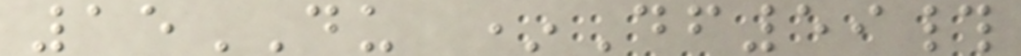15DU *Df59#
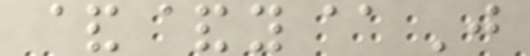&&y@J
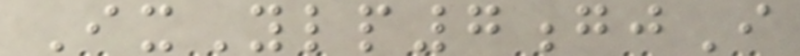IxYlp7gjI
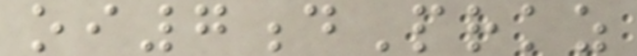oi7dPrkz
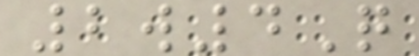2w4Q
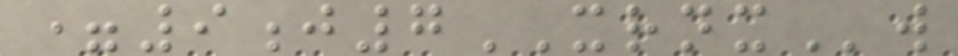=9j7XRNXw
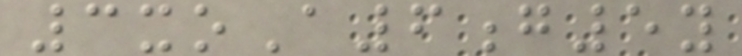3xoA6g5y
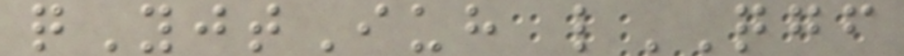qYjtIuh lQGF
